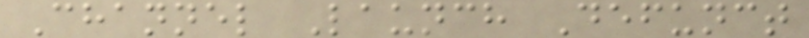Channel Launch Defunct
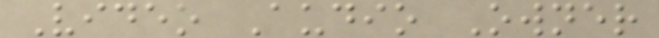Video Audio Owner
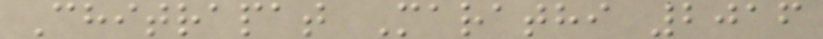Chitrapat Marathi 2016
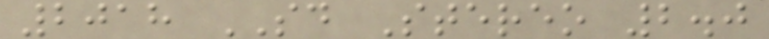2018 SD Stereo 2.0
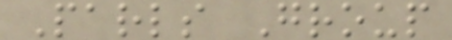Parls Group
